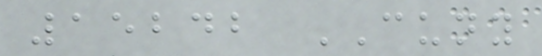15242 CUNY
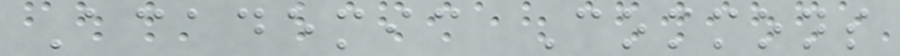Academic Commons
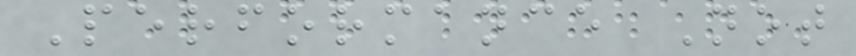Performance Not
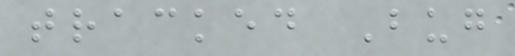tracked Bug
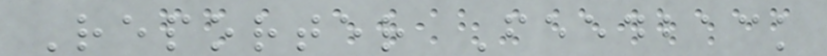Reporter Feedback
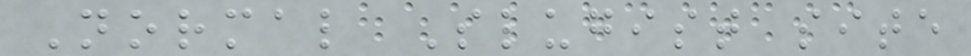Normal Slugist site
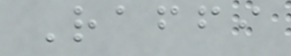Raffi
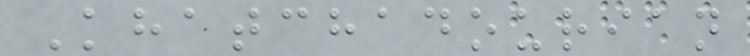Khatchadourian
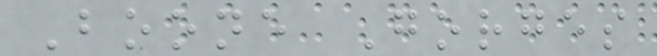Boone Gorges
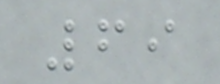69
